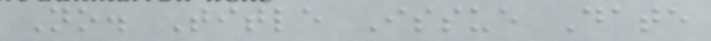No. Title Issue Date
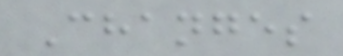Changes
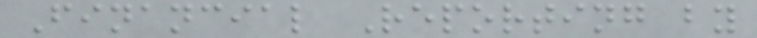Financial Reporting by
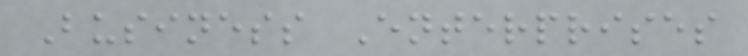Business Enterprises
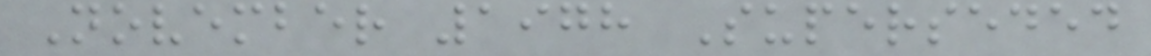November 1978 Superseded
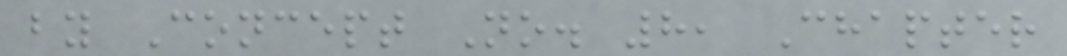by Concept No. 8, Chapter
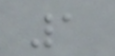1
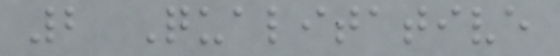2 Qualitative
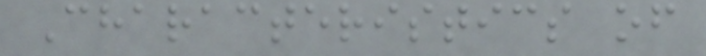Characteristics of
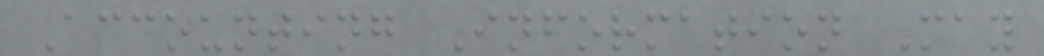Accounting Information May
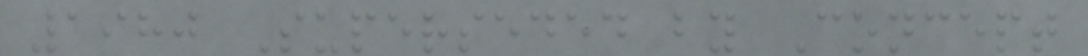1980 Superseded by Concept
